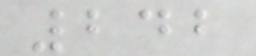242
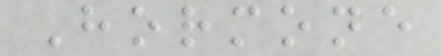Hormone
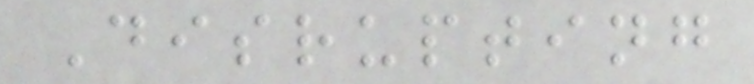Disrupting
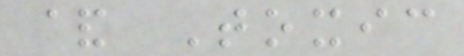& Toxic
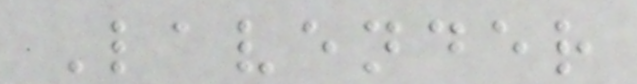Lavender
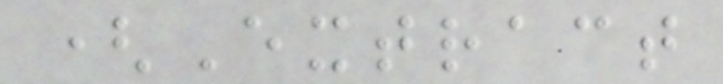(Extract
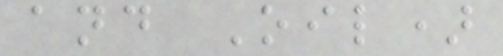and Oil)
